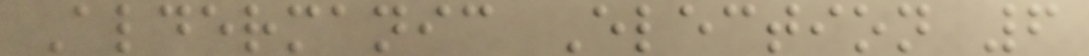Aldermanic Election 6
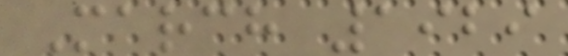March 1929
